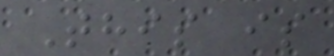This is
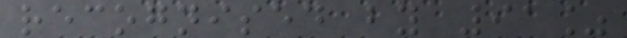recognised by 91%
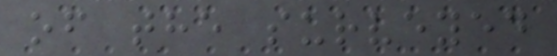of the surveyed
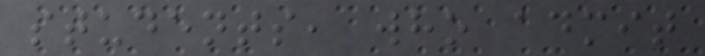students, who admit
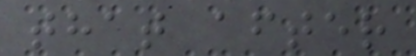that after
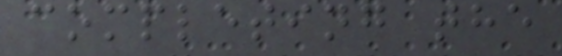completing the
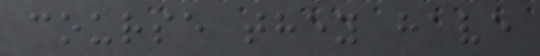course they have
